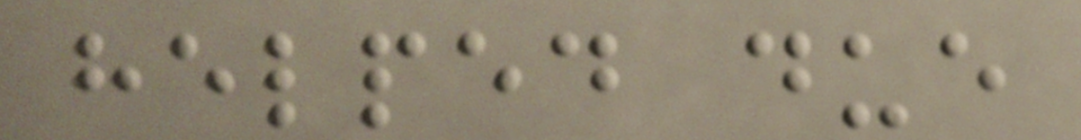helped due
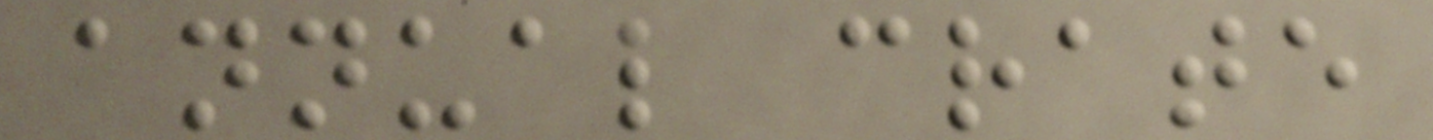annual crate
